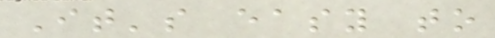It's easy to
